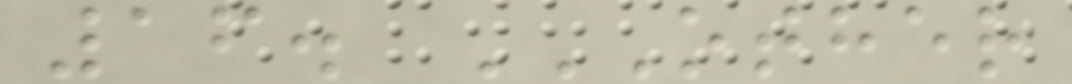16. OTHER
